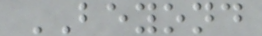BEYOND
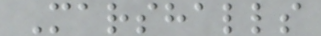Marshalls
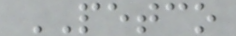PETCO
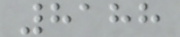8188
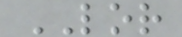LOR
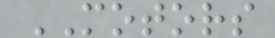MOTORS
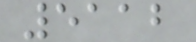5112
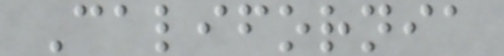California
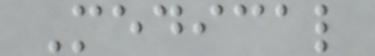Medical
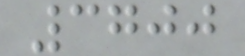3700
